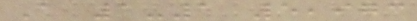A 1-1 5,973
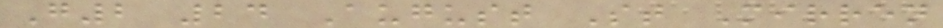G2 24 August St Mirren
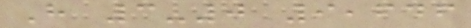H 3-0 9,646
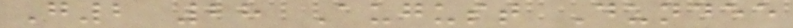G2 28 August Dundee
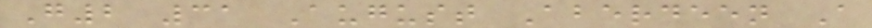G2 31 August Aberdeen A
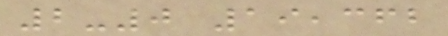2-0 19,362
